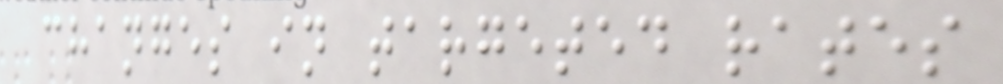changes in targeted rates
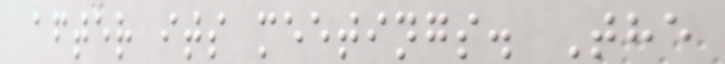after its meetings. The
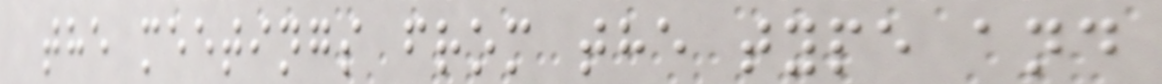the meetings from the type and
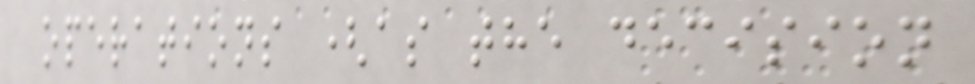operations (as the decision
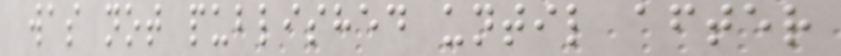was not published until after
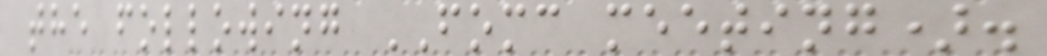the following FOMC meeting).
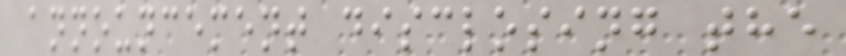announcement disclosing the
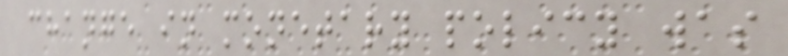change in monetary policy was
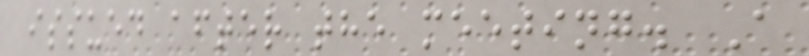issued after the meeting. A
